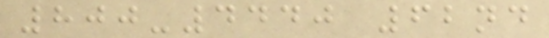800-4440 62nd
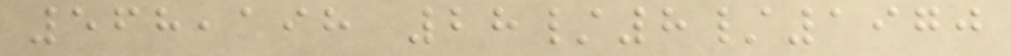568,198 28/8/1970
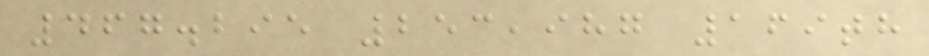467.295 253,987 169th
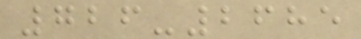726-2685
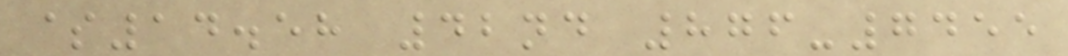$14.58 42nd 876-7455
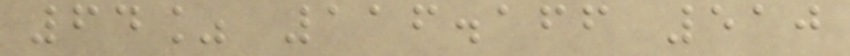64% 116.166 510
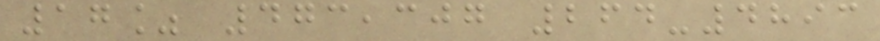17% 473,307 264-4893
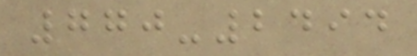770-2494
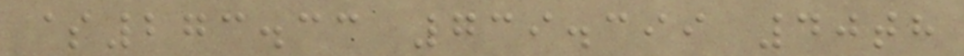$273.33 739.399 40th
